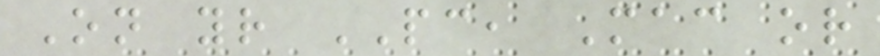On your PC, Mac or
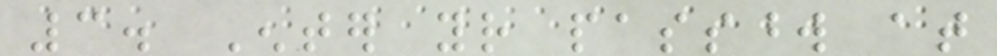3. Enter your password at
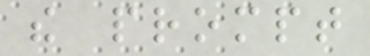the prompt
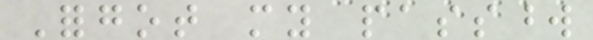Forgot my password
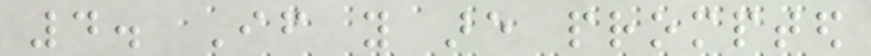4. If you are prompted
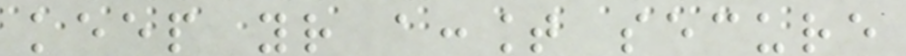keep your account secure
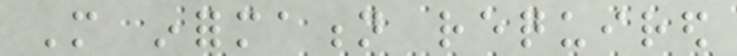More information required
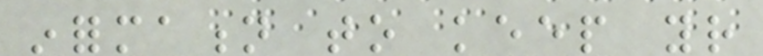information to keep your
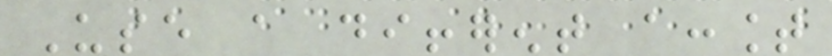Use a different account
